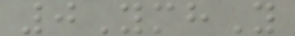0YmhY
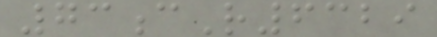73cR6329
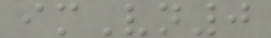imVn0
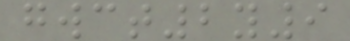gwct2y9
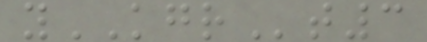yKGRt3
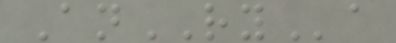AnRYa
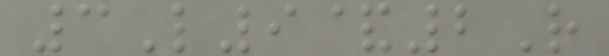3L9&2R
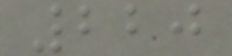220
